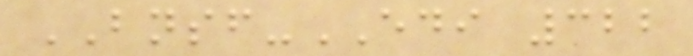BNSF-EDI 322
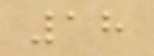18
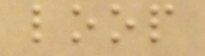loop
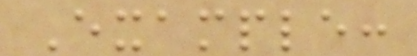Example:
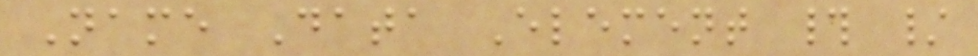Name Data Element # /
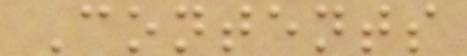Contents
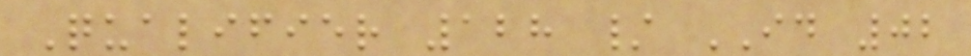Qualifier 128 / ID 02
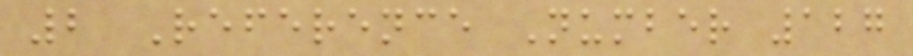2 Reference Number 127
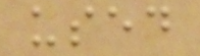used
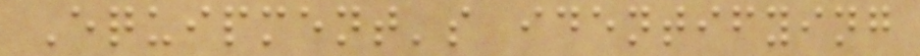Equipment's identifying
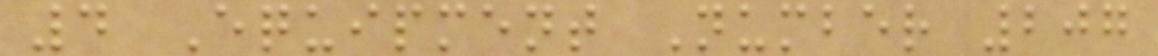4 Equipment Number 207
